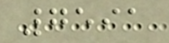7591
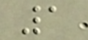1
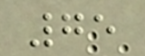75
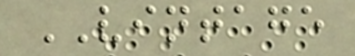VINTAGE
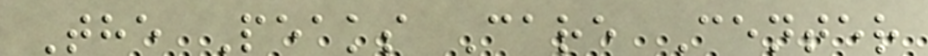The Peaks Care Center
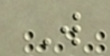W
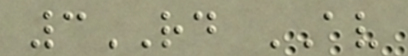3RD AV
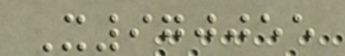X970055
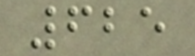625
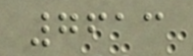7613
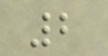2
